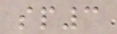sp3
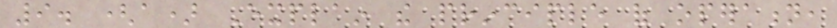9. (a) Explain the principle of operation,
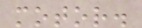motor.
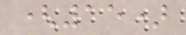(15)
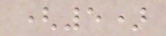(5)
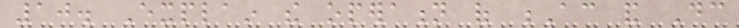10. Explain the operation of Ac and Dc
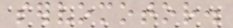servomotor.
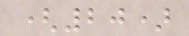(20)
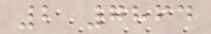2 7864
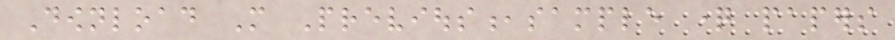Download More Previous,sample question papers
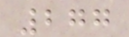277
